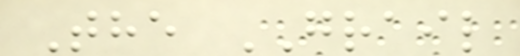The GRAIL
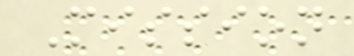Mission
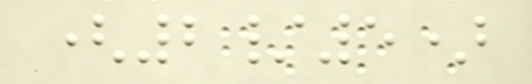(2/5)
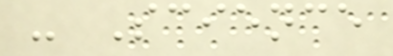- Science
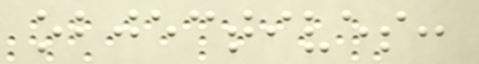objectives:
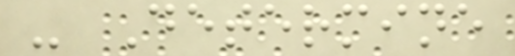- Determine
